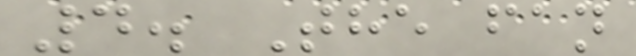4. The fan
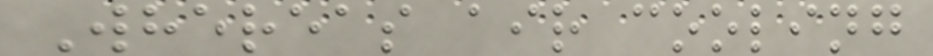Whereas air cooling
